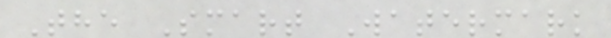The Smart Watermark
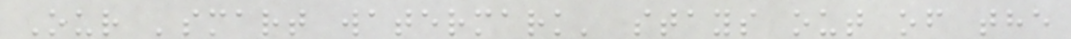Our 'smart watermark' stays out of the
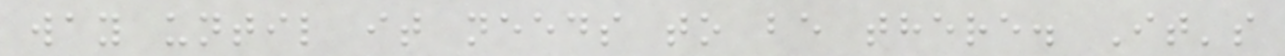way until it needs to be there. It's
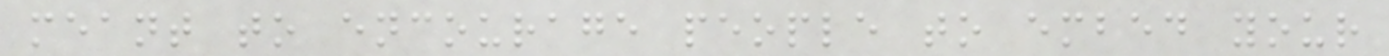meant to encourage people to embed your
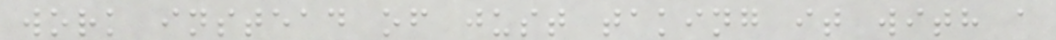work instead of just taking it with a
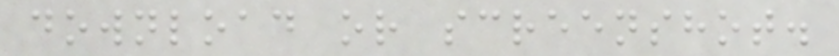download or screenshot.
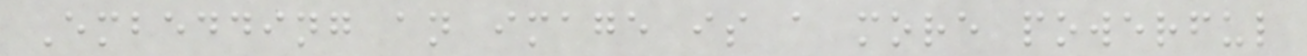Embedding an image is a more powerful
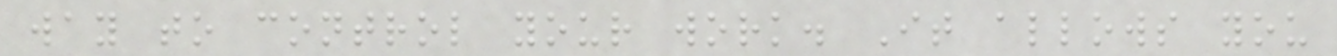way to control your work. It allows you
